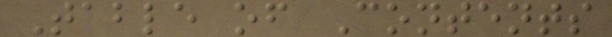Table of Contents
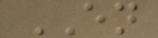EN
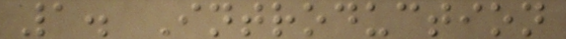1. Introduction
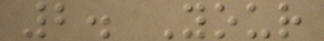2. Your
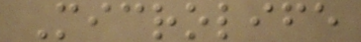Microlife
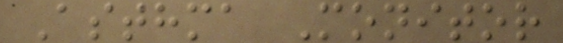Asthma Monitor
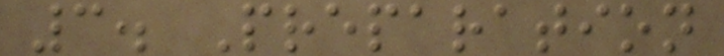3. Preparation
